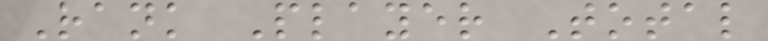Rank Player Total
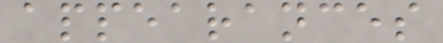appearances
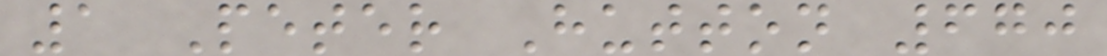1 Peter Hutton 670
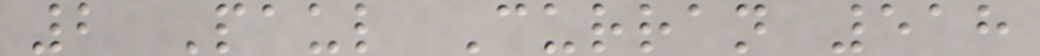2 Paul Curran 518
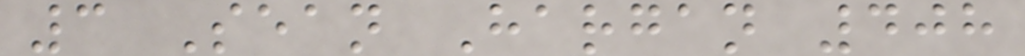3 Sean Hargan 408
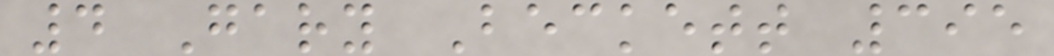4 Gary Beckett 395
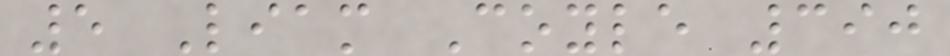5 Liam Coyle 390
